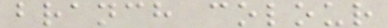branch colour
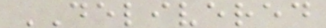DELIVERED
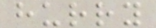hurry
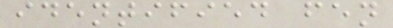identified fen
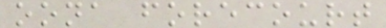oona forecourt
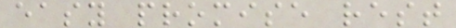easy promise rest
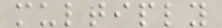multiply
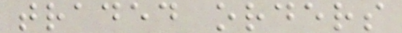traded orders
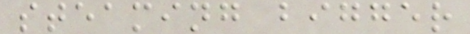steaming bigger
